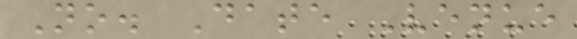No. Date Venue
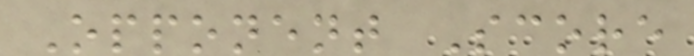Opponent Score
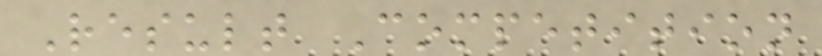Result Competition
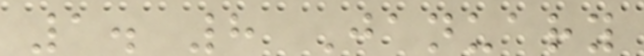1. 8 January
